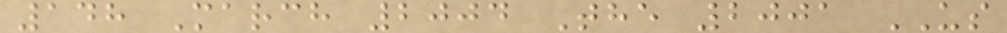148 March 2004 The 2001 US
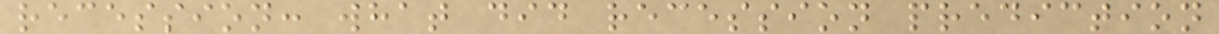recession: what did recession prediction
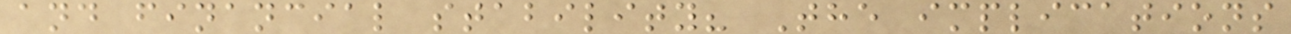and financial stability? The implications
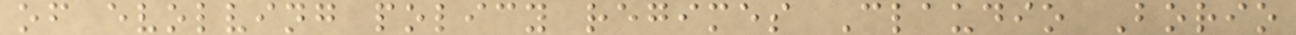of evolving policy regimes Claudio Borio
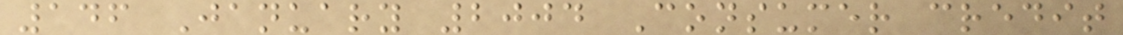146 January 2004 Consumer credit
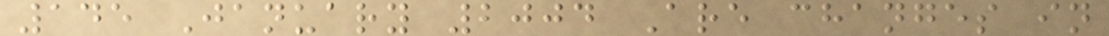145 January 2004 Are changes in
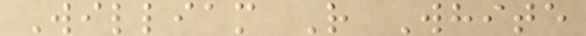William R White
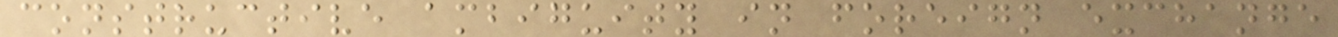constructive ambiguity in foreign exchange
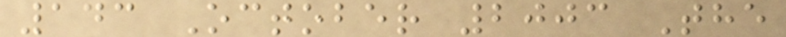143 October 2003 The
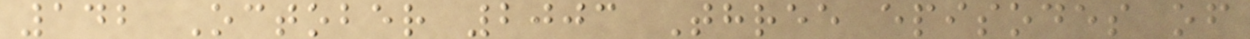142 October 2003 Three episodes of
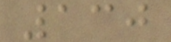130
